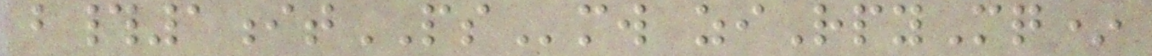b#1itPSmw ziRpyMq*
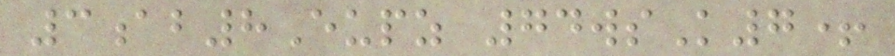3ab8Eupz 74wsK7+
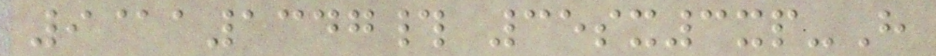9@a1347# 35sx3xp-H
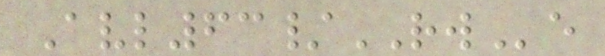Avl63/RWe
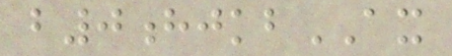b0hjkbAX
